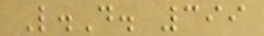L.D. 399
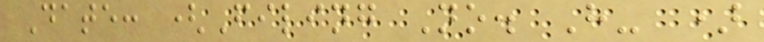Date: (Filing No. H- )
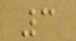3
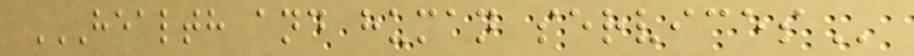HEALTH AND HUMAN SERVICES
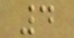4
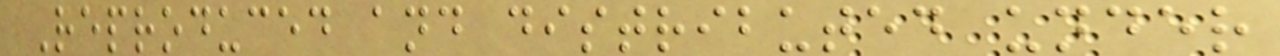Reproduced and distributed under
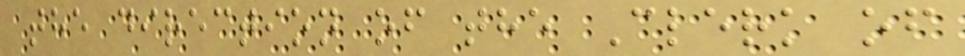the direction of the Clerk of
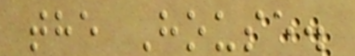the House.
